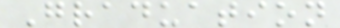Graduation
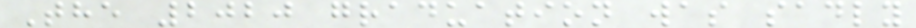The 2020 graduation was sadly
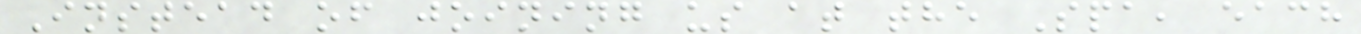Instead of joining us at the Spa, each
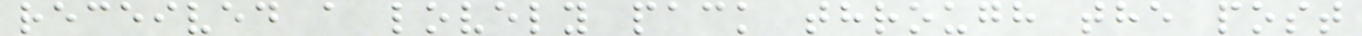received a lovely pack through the post
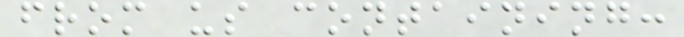from us containing:
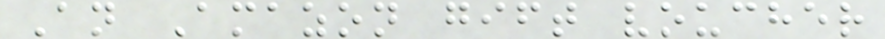An Amazon gift voucher
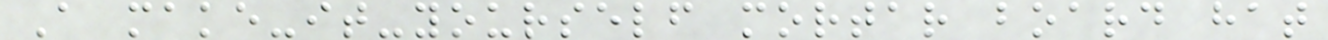A make-it-yourself mortar board hat
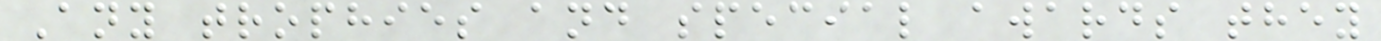Any trophies and special awards they
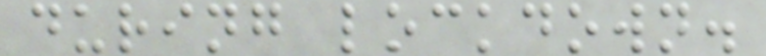during lockdown.
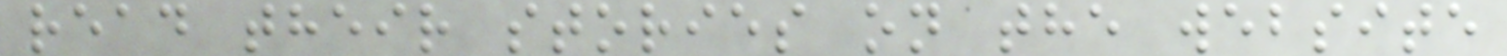read their stories on the website
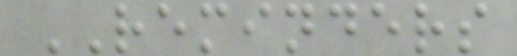REMINDERS
